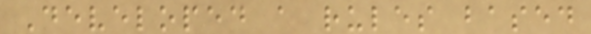Developed a rules based
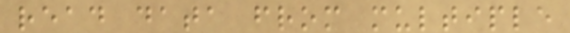read data from multiple
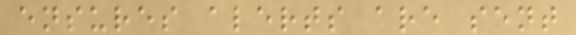ensures alerts are sent
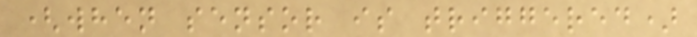(when sensor is triggered)
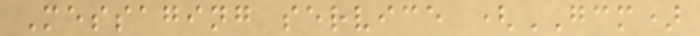Messaging service (GCM)
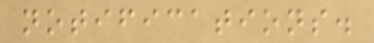notifications.
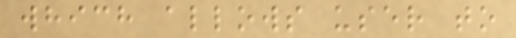which allows user to
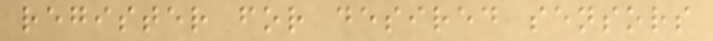register for desired sensors
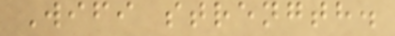Wifi strength.
